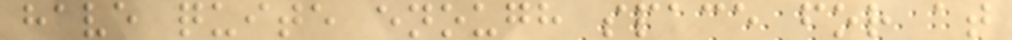have quite enough space for at
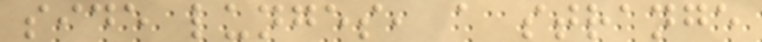side lunges, a strange
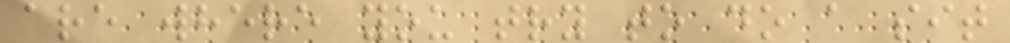are where you try to do a sit
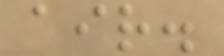air.
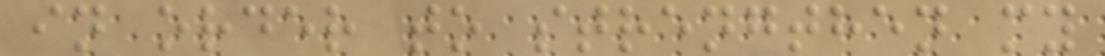in order to strengthen my
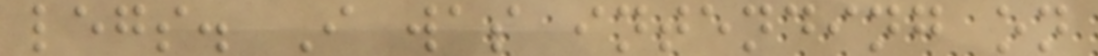legs. I was intending on
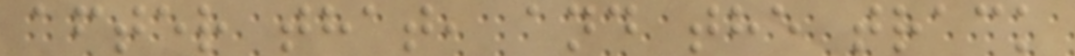after that, and the track
